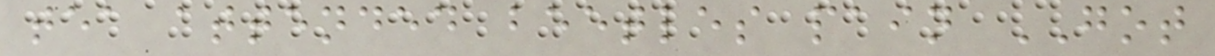tea attended beetles pain GOT
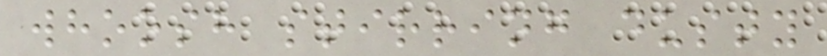whoosh stirring dusty
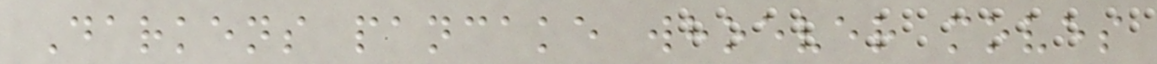Darkens pancake whoever moves
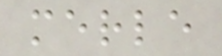merle
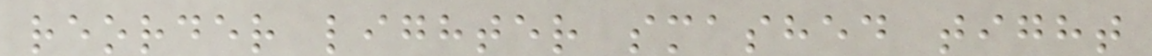reorder lighter smashed tight
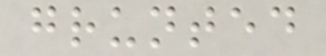grunted
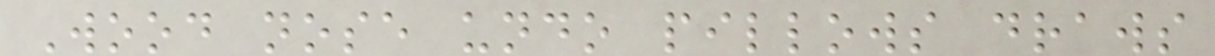Wood nose undo pillows draws
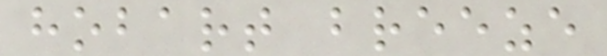hobart breeze
